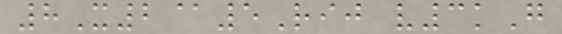8X2@5Rij v3kG
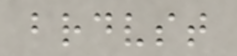brdvst
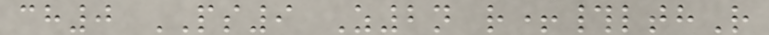ch0 PS9 Z2n r+#lthR
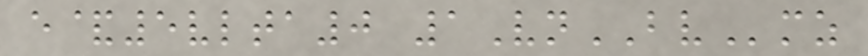e&5vlta0 1VnBVmz
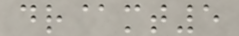dr@mt5
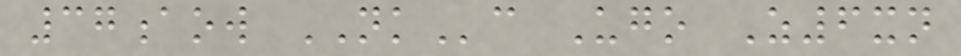37aow NKc Ugo Z6xn
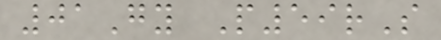01Gy P59rS
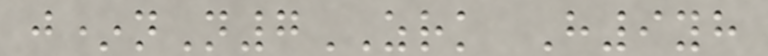j*nN7ZRK H9yh
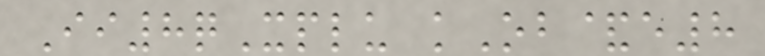Ii8qXplu kOb&e8
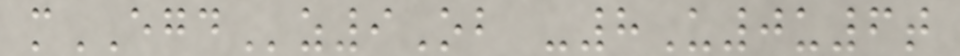mEGDz9Ob -8U0u6t
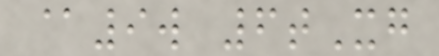@9w 6tXg
